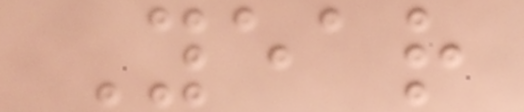Year
